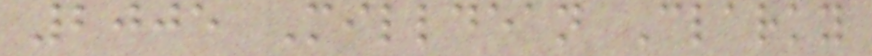2005 Milldean Clarky
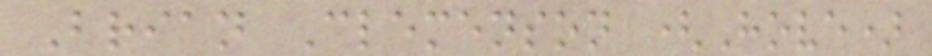Brian Clemenson (Hove)
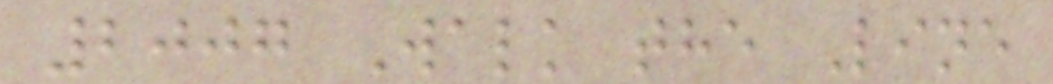2007 Walk the Line
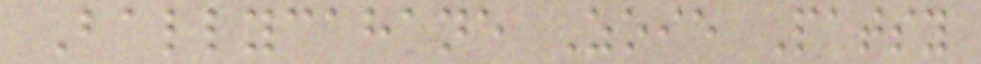Ballycahane Zoie Patsy
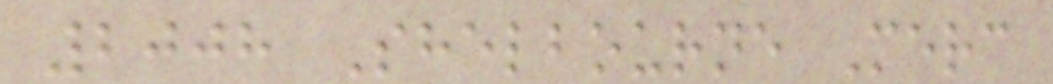2008 Shelbourne Merc
